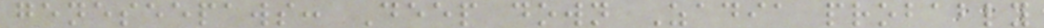geneseepaws: Deep down Zadia probably
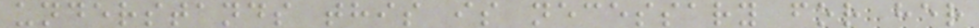understands this is necessary for her
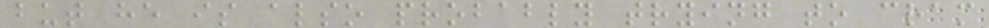but he is also probably trying to cram
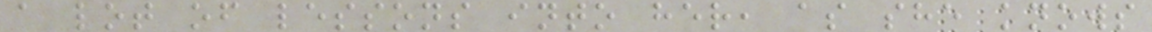a lot of lessons into her, as she knows
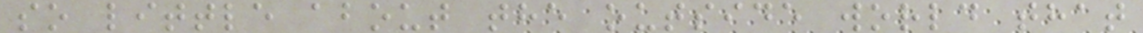so little about the outside world that
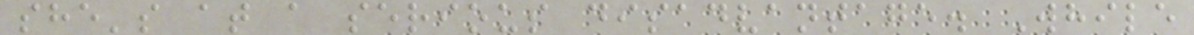she's at a serious disadvantage. While
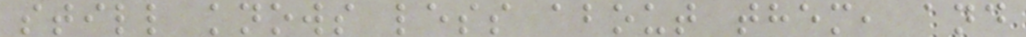still knows less about them, and
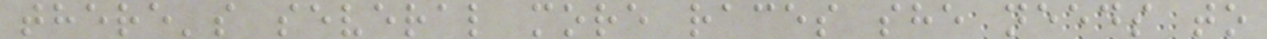there's several more races she needs to
